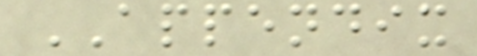APPENDIX
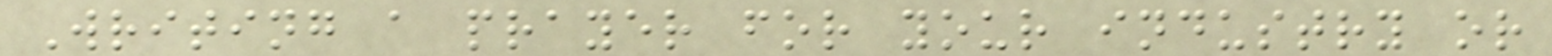Writing a prayer for your industry or
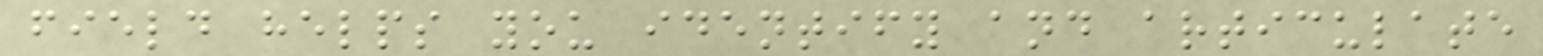field helps you identify and articulate
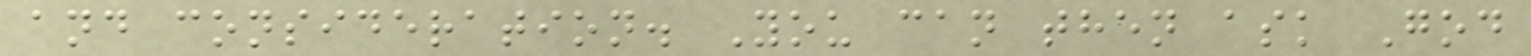and consideration. You can then ask God
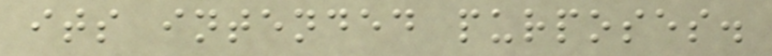its intended purposes.
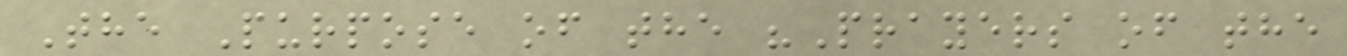The Purpose of the "Prayers of the
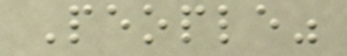People"
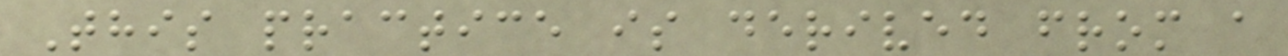This practice is derived from a
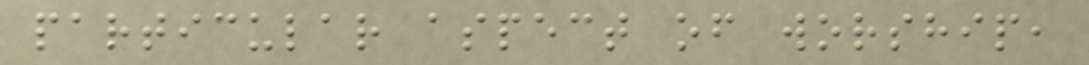particular aspect of worship,
